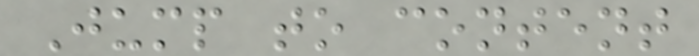Jump to content
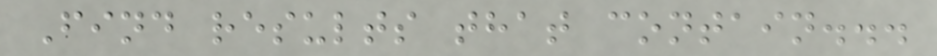Find results that contain...
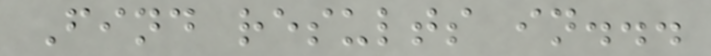Find results in...
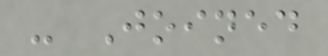- Joined
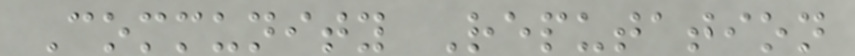Community Reputation
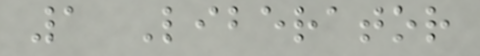1 Liberator
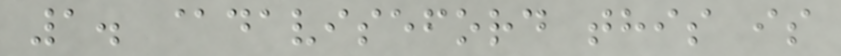1. @daviseford this is
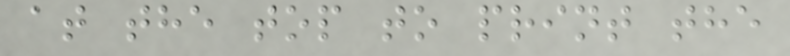at the top to print the
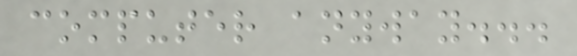computer anyway...
